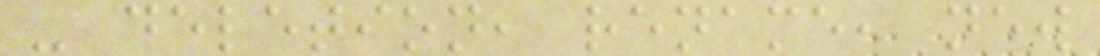- deletion, rename, new
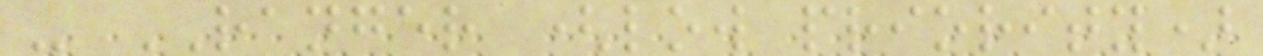- RANGER (low priority)
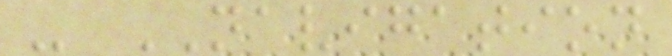- NAVIGATION
